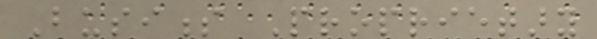Business Proprietary
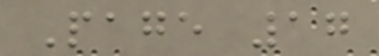Page 17
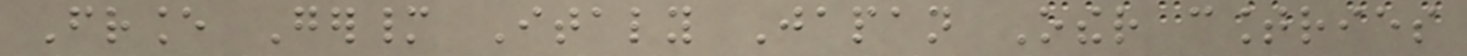France Germany Italy Japan Other countries
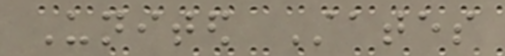United States
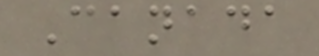Canada
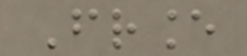France
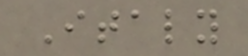Italy
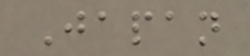Japan
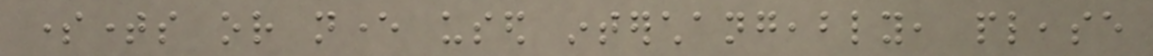sometimes or never used interchangeably, please
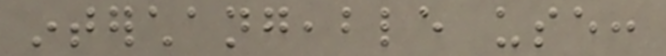interchangeable use:
